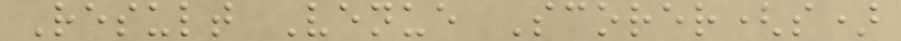Result Venue Scorer(s)
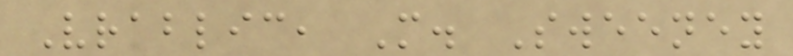Vrablic, M. Sweeney
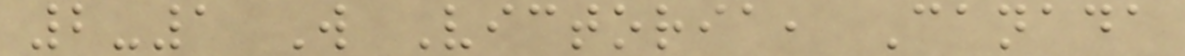2-1 W Victoria, Canada
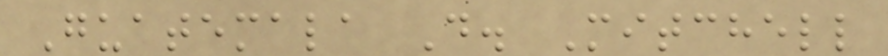Guatemala D. Mitchell
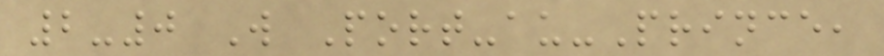2-0 W Port-au-Prince,
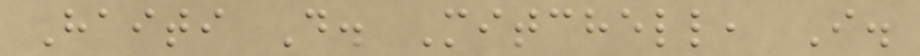Haiti D. Mitchell, I.
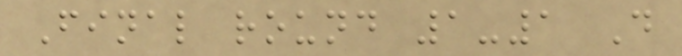Final round 1-1 D
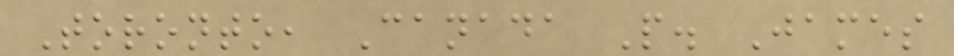Toronto, Canada P. James
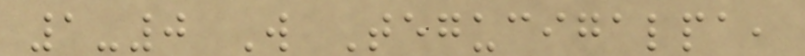1-0 W Tegucigalpa,
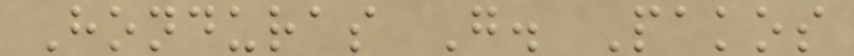Honduras G. Pakos
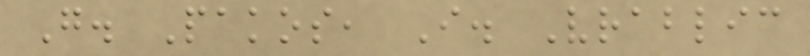G. Pakos, I. Vrablic
